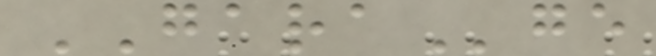GARAge
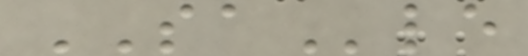SAle
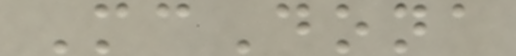McDona
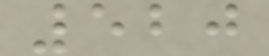520
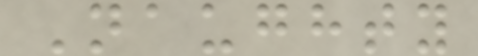Naughty
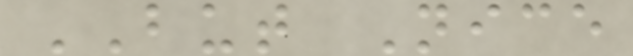BUT Nice
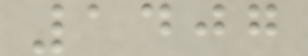1407
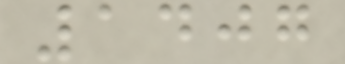1407
